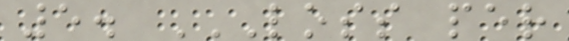5. LOSS PER
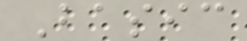Basic
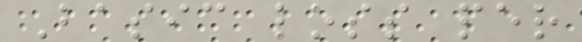Basic loss per
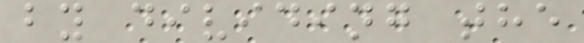by dividing the
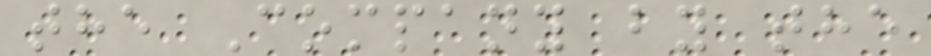the Company by the
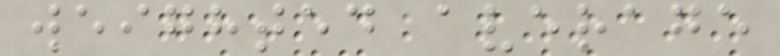weighted average
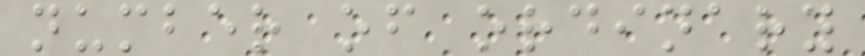number of ordinary
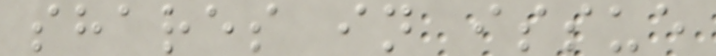shares in issue
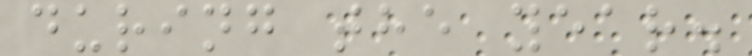during the year.
